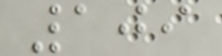109
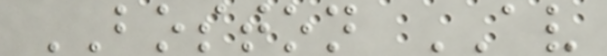BOSTON AV
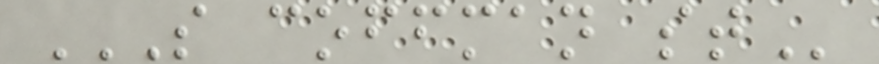S COFFMAN ST
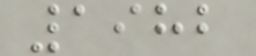1982
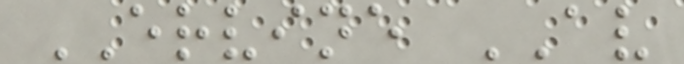ERVINE AV
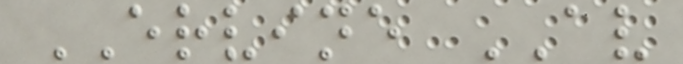ERVINE AV
